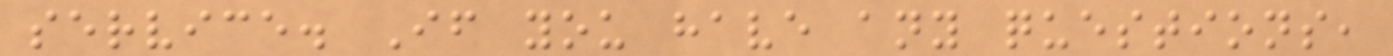service. If you have any questions,
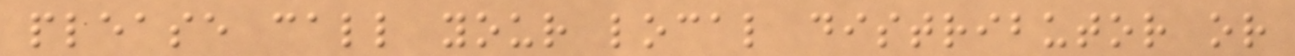please call your local distributor or
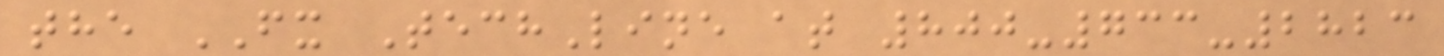the FX TechLine at 800-733-2823
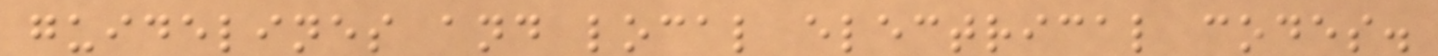guidelines and local electrical codes.
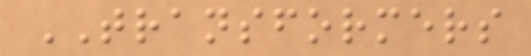TRANSFORMERS
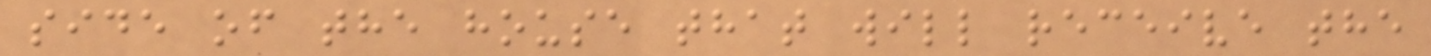side of the house that will receive the
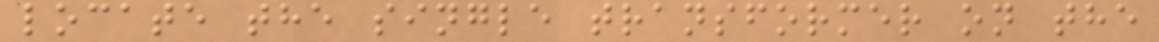locate the single transformer on the
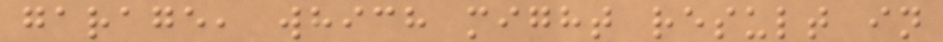garage, which might result in
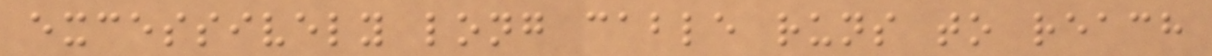excessively long cable runs to reach
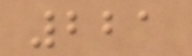221
